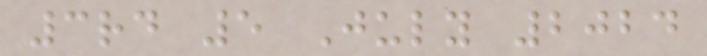3rd 5 July 2024
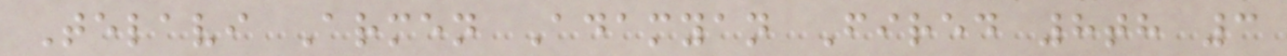Telavi Armen Adamyan Fired 8th 3
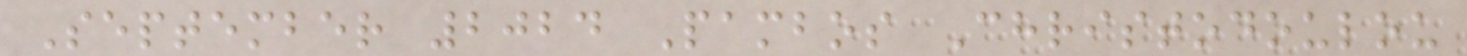September 2024 Pambos Christodoulou
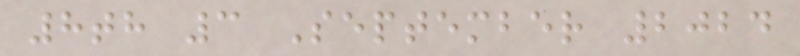8th 3 September 2024
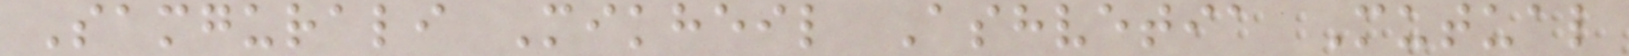Samgurali Mikheil Ashvetia Mutual
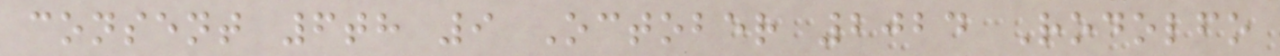consent 6th 9 October 2024 Rodolfo
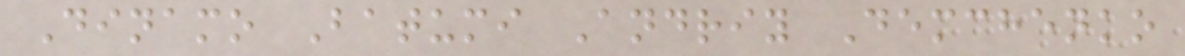Dinamo Batumi Andriy Demchenko
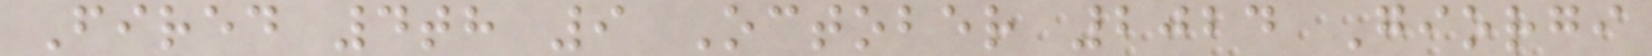Fired 4th 9 October 2024 Giorgi
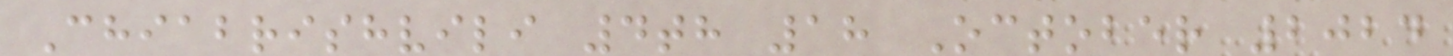Chiabrishvili 4th 18 October 2024
